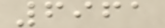6961
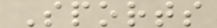Sports
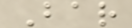Bar
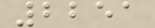2251
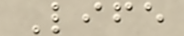Life
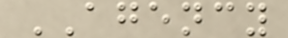AGENCY
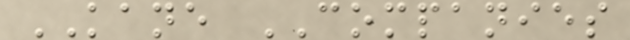KANE COMPANIES
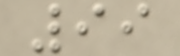99
